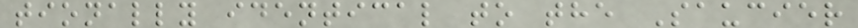tionally identical to the Saucier
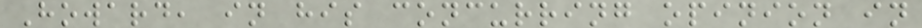Howard, in his concurring opinion in
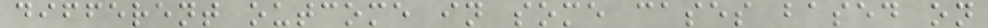different outcome in some cases based on
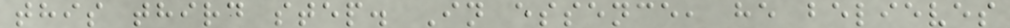this third step. In essence, he believes
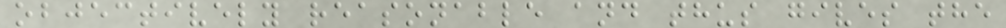objectively reasonable and thus gives the
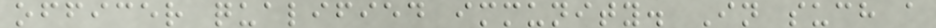officer qualified immunity. In such a
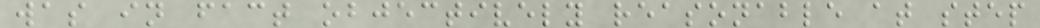was in fact objectively reasonable at step
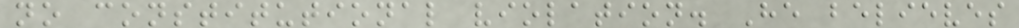no constitutional violation. He believes
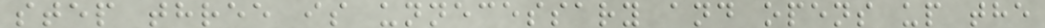step three is unnecessary and opens up the
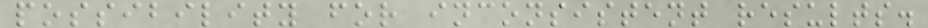possibility for inconsistent results.
